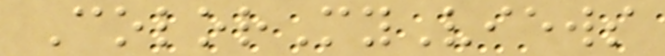ColorMyViews
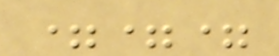===
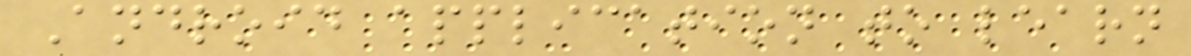Android application to learn
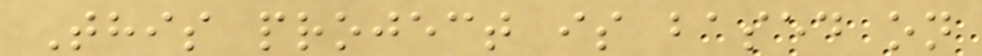This project is based on
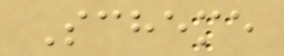Scheme
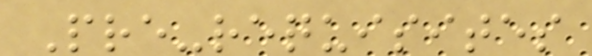Pre-requisites
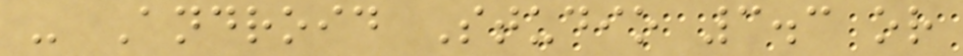- Android Studio 3.3 or
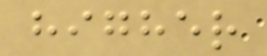higher
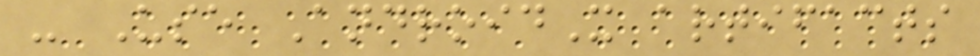- Use AndroidX artifacts
